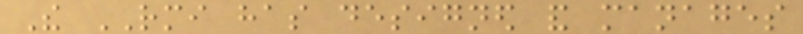The RMI has designed and manages
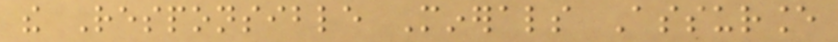the Responsible Minerals Assurance
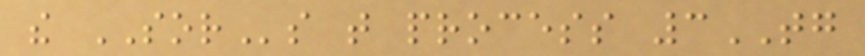the SORs that process 3TG
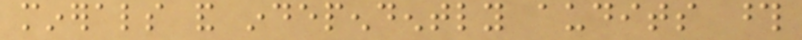minerals and independently audits those
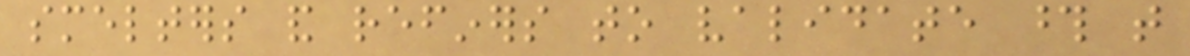smelters and refiners to validate those that
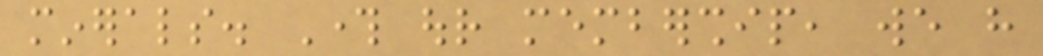minerals. Through our membership, we have
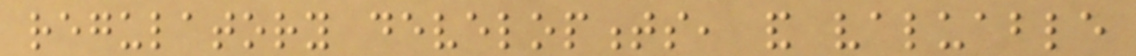regulatory developments, and valuable
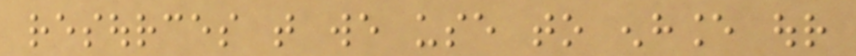resources that we use to enhance our
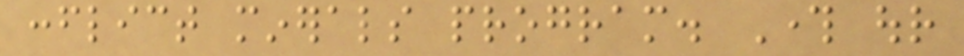conflict minerals program. Through our
